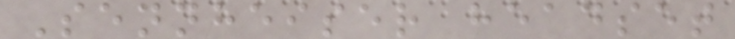Sennheiser headset
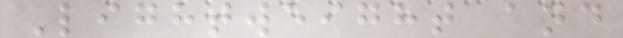Lightweight and
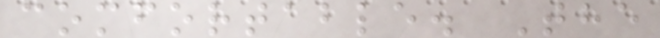comfortable. The
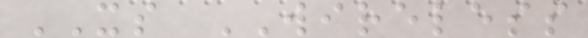XS WIRELESS
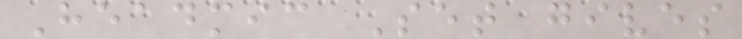Headmic Set gives
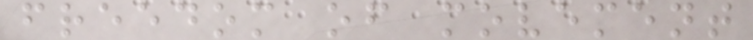freedom of movement
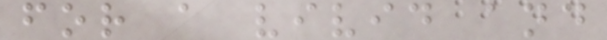for a vivid and
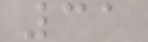31
